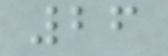26
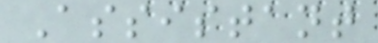Assistant
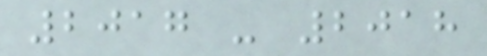2017 - 2018
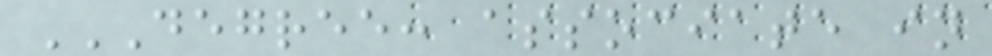DEGREE: ASSOCIATE IN
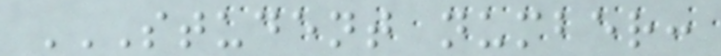STUDENT NUMBER:
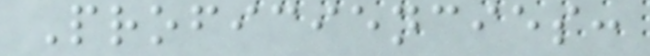Proficiencies:
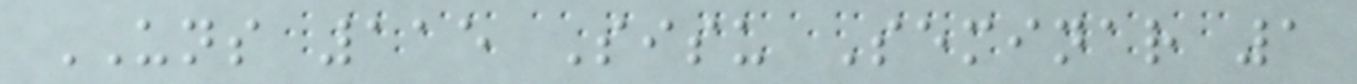UNS 115 Sisu Seminar 1
